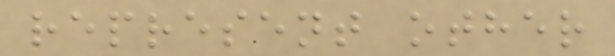represent other
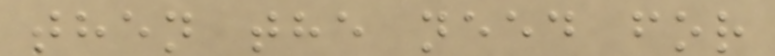then the need for
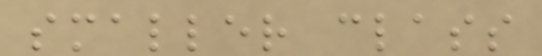smaller class
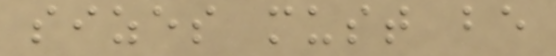sizes must be
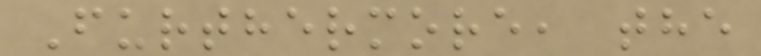Furthermore, the
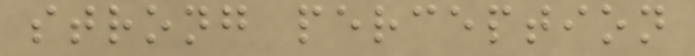strong perception
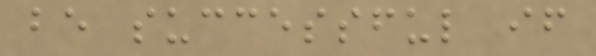be successful if
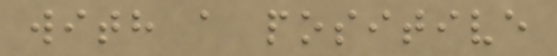with a positive
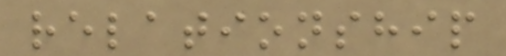relationship
